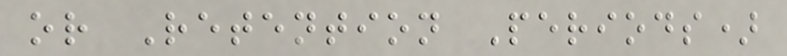or Retention Periods)
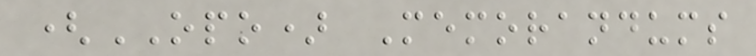(OPO) Memorandums
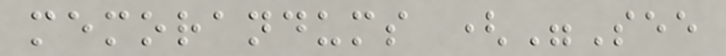memorandums ("See
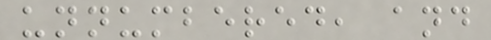unnumbered, and
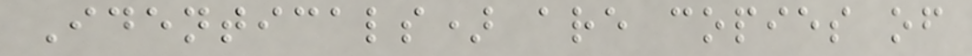Identicals) are copies of
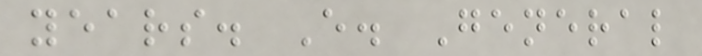years. E. General
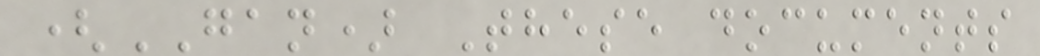(GAN) These documents
